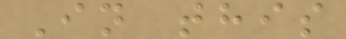In this
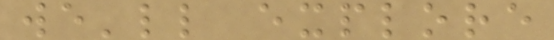we'll explore
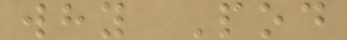why Pod
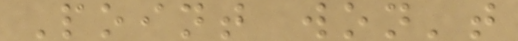Point won't
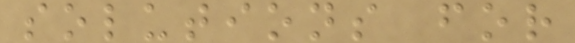solutions for
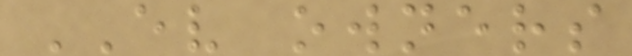EV owners
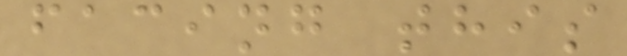facing this
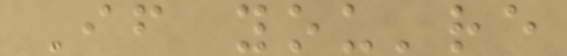If you're
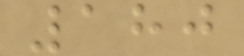180
